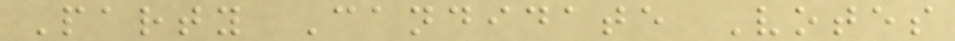Party Candidate Votes
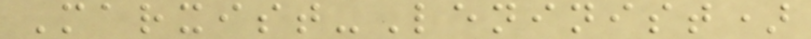Marxist-Leninist)
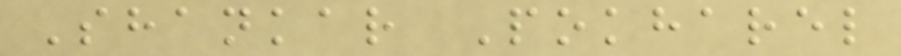Shankar Pokharel
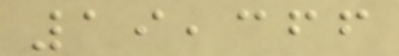19,366
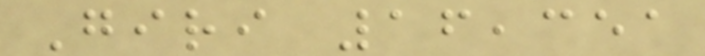Giri 16,351
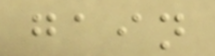gain
